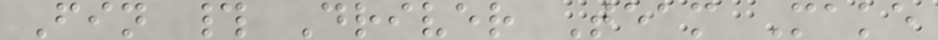Fin # Driver Team Make
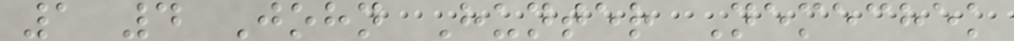1 4 John Hunter Nemechek
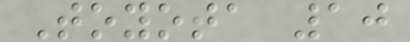Toyota 10
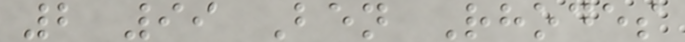2 99 Ben Rhodes
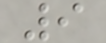9
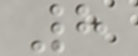8
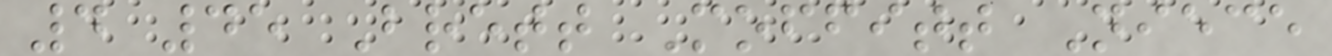4 45 Brett Moffitt Niece
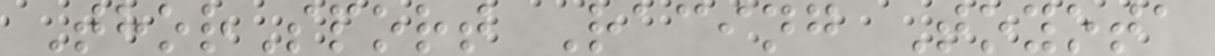ThorSport Racing Toyota
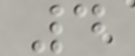4
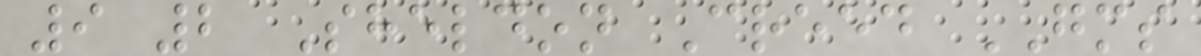9 2 Sheldon Creed GMS
